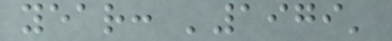year: '1979'
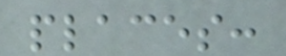places:
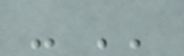- ''
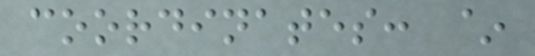coordinates: ~
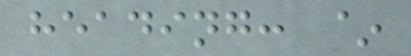heading: ~
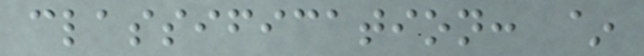classification: ~
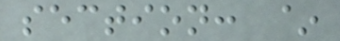section: ~
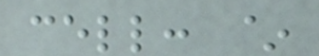cell: ~
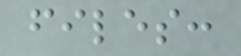files:
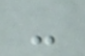-
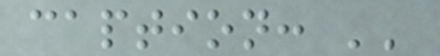caption: ''
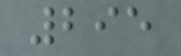295
